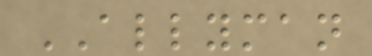ALLYMAN
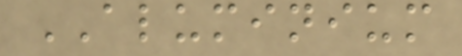ALUMINIUM
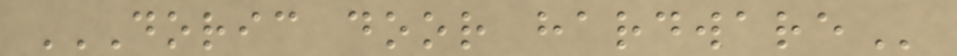DORIC DOOR HARDWARE
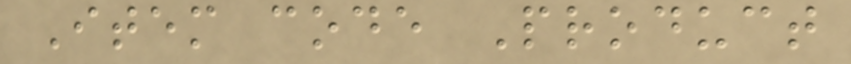Item code Product
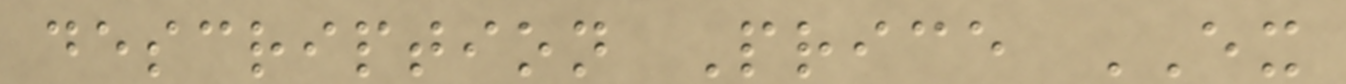description Price EX
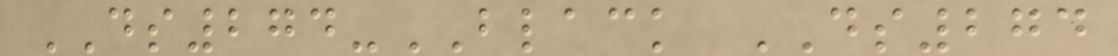DS274-BLACK DS274
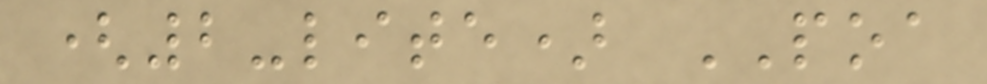(2-lite) POA
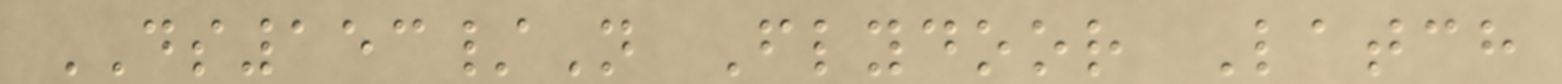DS153/N Flydoor Latch
